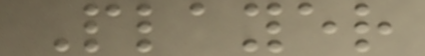Player
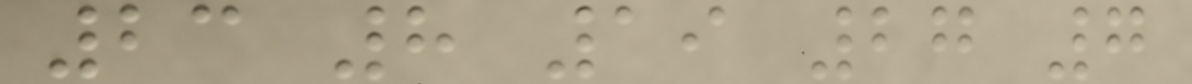23 8 19 27 7
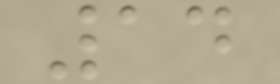14
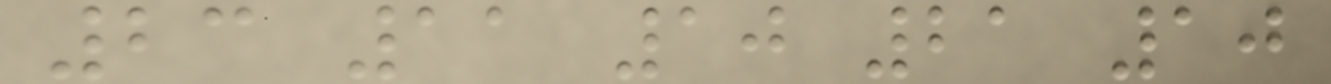23 11 10 21 10
